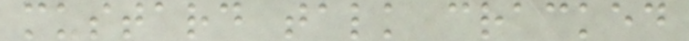mustard talk cracked
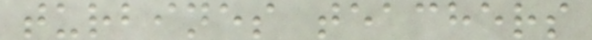turbines teachers
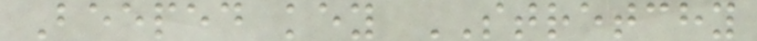Beeped key STRETCHY
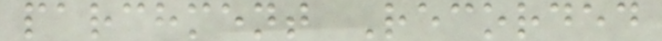parchment Recorded
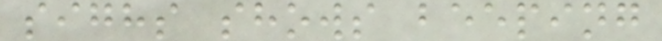sighs shows beeping
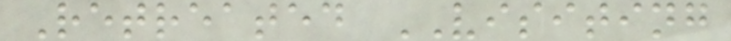Retreated VISITING
